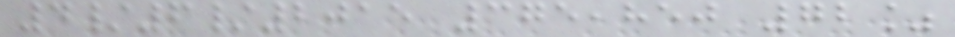4/6/2015 375,850 72%
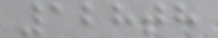128th
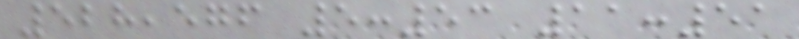528,576 5:53 11:51
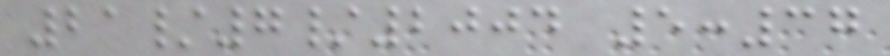21/7/2004 5:37
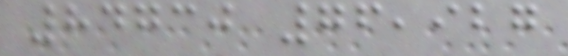84730 76,927
